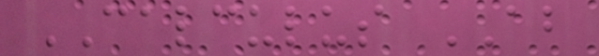CALCULUS AB
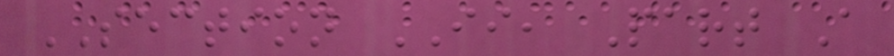SECTION II, Part A
